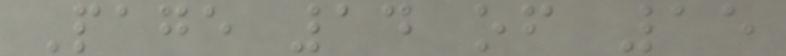Page 14 of 15
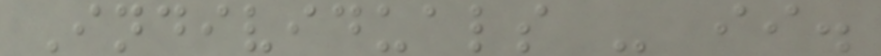Individuals - ii.
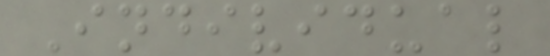Individual
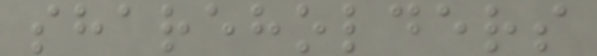shareholders
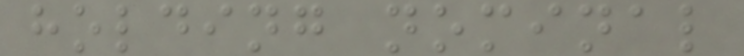holding nominal
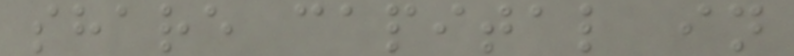share capital in
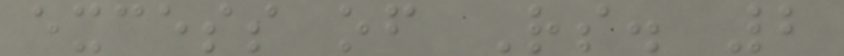excess of Rs. 2
